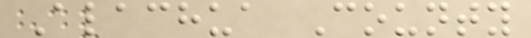Alachua County
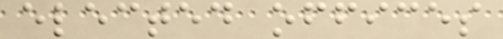elected offices
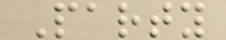Party
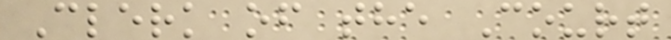Clerk of the Court
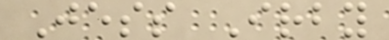Jess Irby
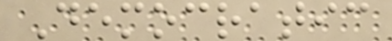Democratic
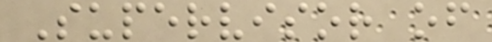Supervisor of
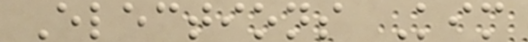Elections Kim
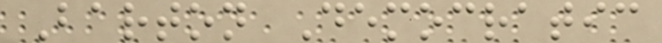Barton Democratic
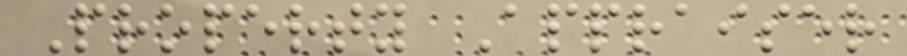Property Appraiser
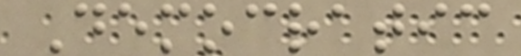Democratic
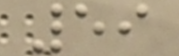59
